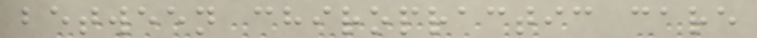between chiropractic care
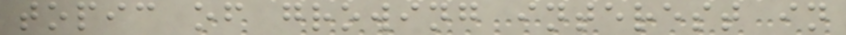topic of growing interest in
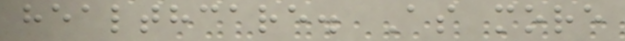healthcare. As more
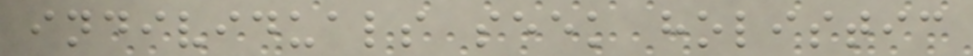individuals seek holistic
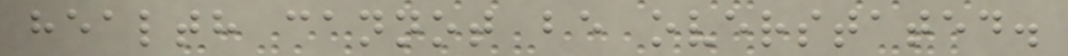health cannot be overstated.
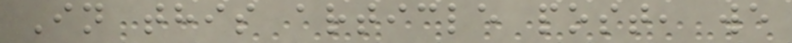In this article post, we
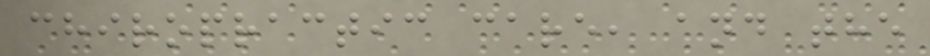chiropractic care, and the
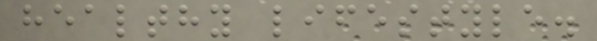healthy lifestyle.
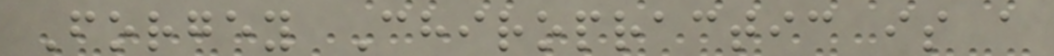Forgey Chiropractic is a
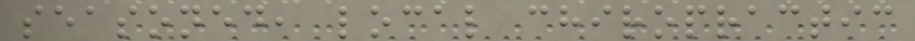seasoned, local chiropractic
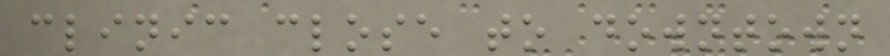clinic close to downtown
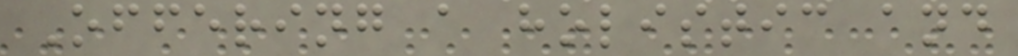Offering a holistic and
